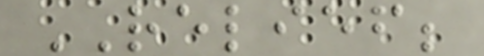RELIEF;
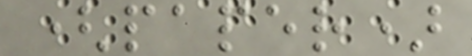(paper)
